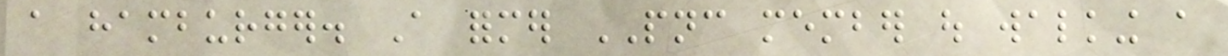a hamburger. A former PNC member out walking a
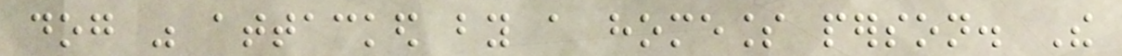dog was attacked by a homeless person. The
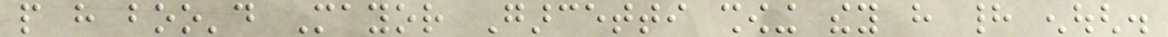people have boo'd Mayor Garcetti showing they have had enough.
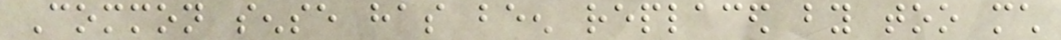Common sense has been replaced by too much
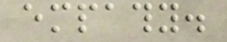empathy.
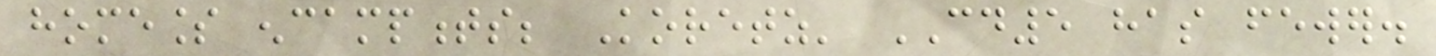homeless encampments; Koretz' CD5 has fewer.
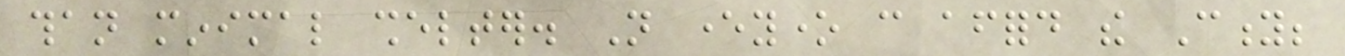than minimal shelter. Not everyone can afford the City;
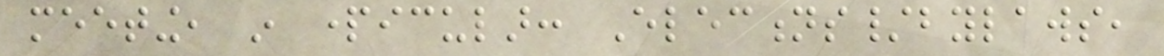meeting, in particular: Elections/bylaws,
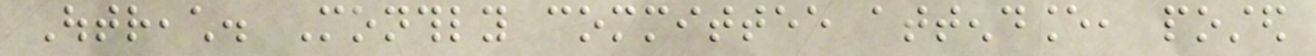Outreach. Monthly committee attendance, posted
